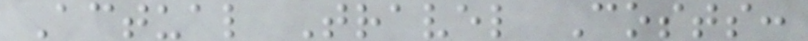Actual Travel Costs:
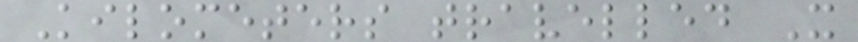Kilometers travelled X
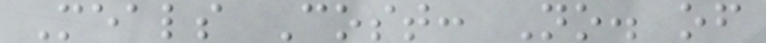Meals Cost: No. of
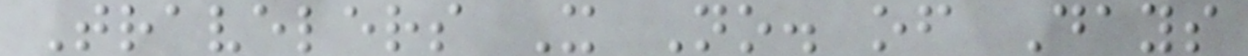Travelers X No. of Days
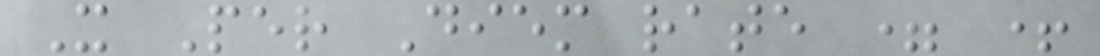X Per Diem rate = +
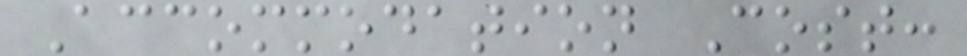Accommodation Cost:
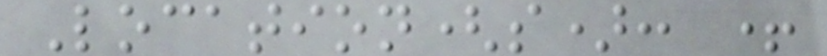Location(s): +
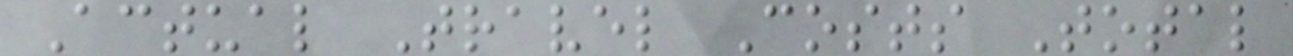Actual Travel Costs Total
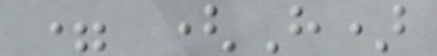= (H)
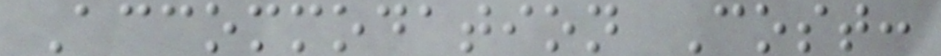Accommodation Cost:
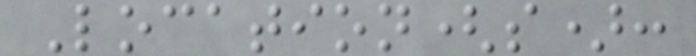Location(s):
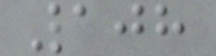108
